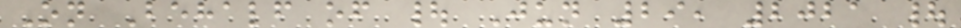On Behalf of | Jun 29, 2021 |
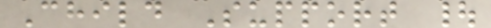Child Support |
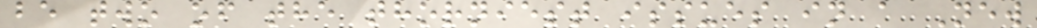be two of the thorniest issues in a New
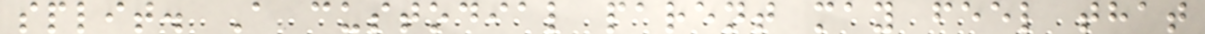split. A custodial parent may feel that
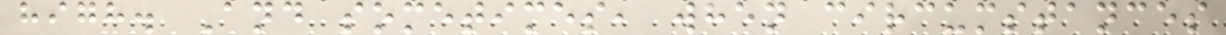high. And sometimes, when circumstances
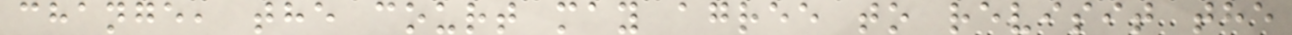change, the court may agree to revisit the
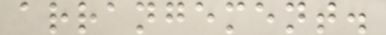arrangement.
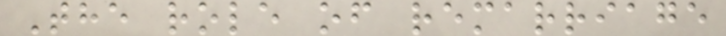The role of remarriage
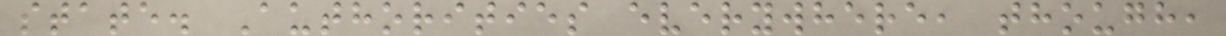state. Authorities everywhere, though,
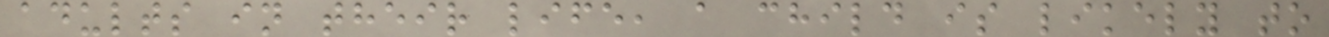adults in their life, a child is likely to
